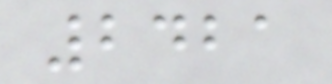2421
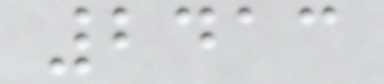2413
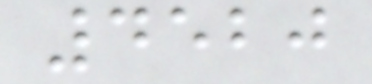4520
